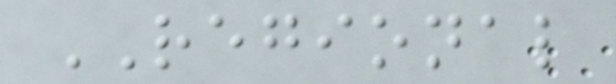REGIONAL
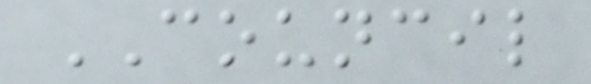COUNCIL
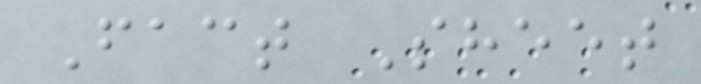Fact Sheet
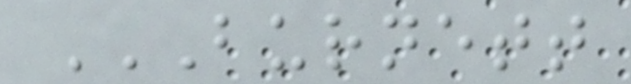BURNETT
